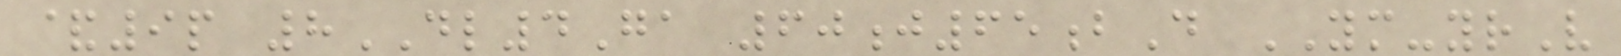&9p 8DL4Ga 60j65bD YM-yrV
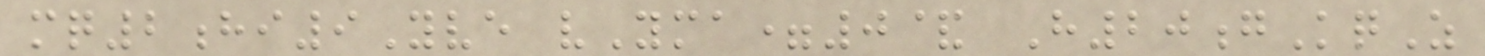mq2hi9Yve vYma=0& H20gKqZ
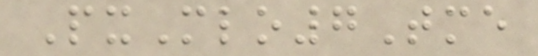PxMlo7Tme
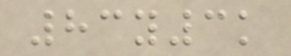83y3k
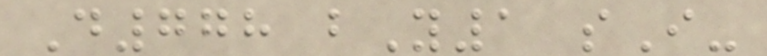D778 bY1 sI-
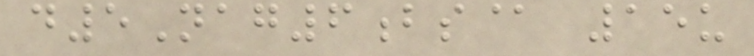d5Nag6bs@ 15u
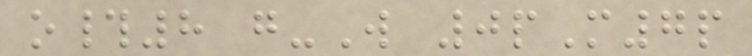o#8 g-W 0pM7p
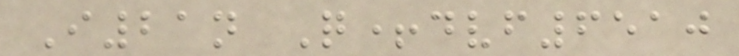I21n Q+dvf6510
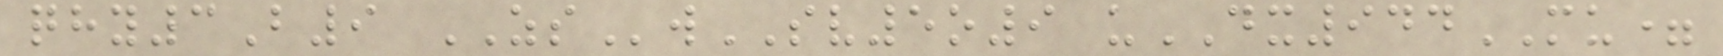qhy3B9 ZSwSV5o9 uDX944MU=
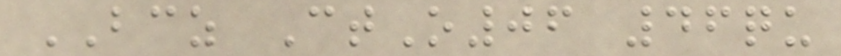BCZ CtO06 46qu
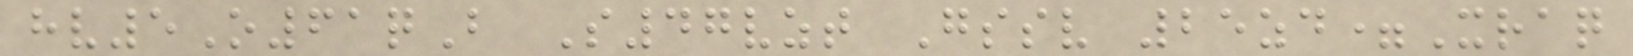hv5O61qB S47vzt Gssv 25zd=Xraq
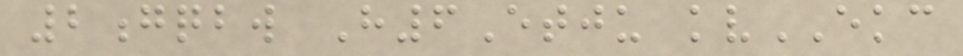2gqbw H6Etju kvEKC
